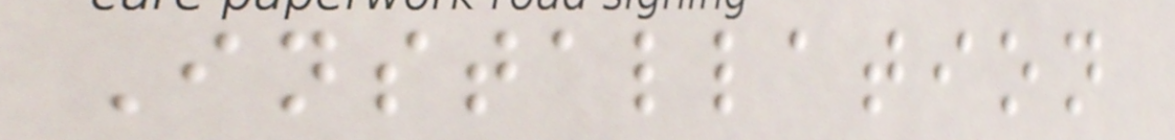Installation
